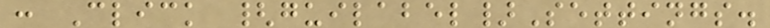: Click {guilabel}Settings.
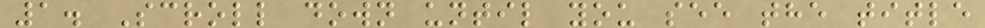1. Scroll down until you see the title
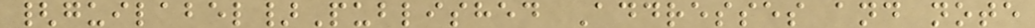{guilabel}Published Addresses and note
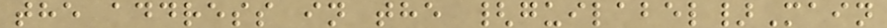the address in the {guilabel}Main
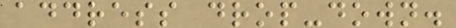address drop-down.
